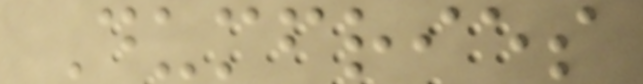Dumfries
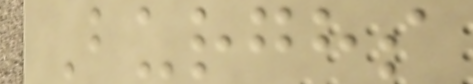Burghs
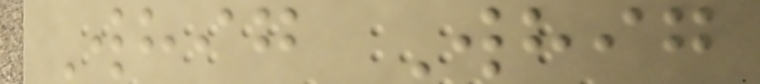Whig Whig
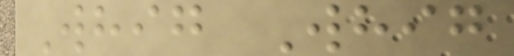Whig Whig
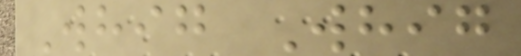Whig Whig
